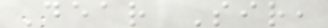Dear Sir,
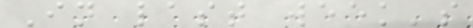In last week's
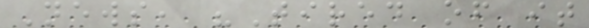News, "Tired of it
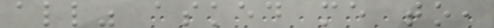all" asked me to,
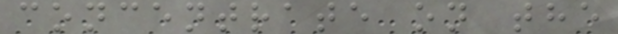concentrate on the
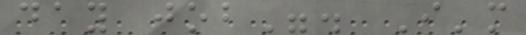day job". I'm
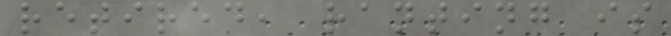retired, ranting is
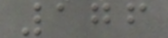176
